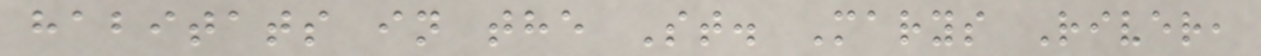habitats in the St. Marys River,
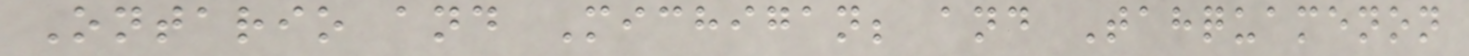Ontario and Michigan; and Tahquamenon
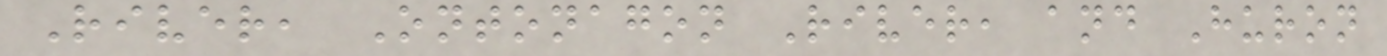River, Ontonagon River, and Huron
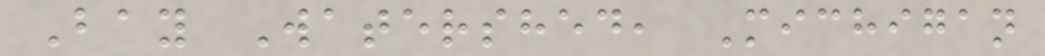Bay Watershed, Michigan
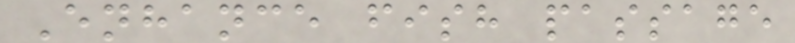Enhance fish passage
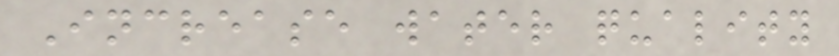Increase water quality
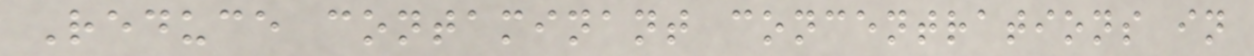Reduce contaminant concentrations in
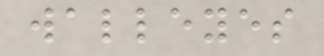walleyes
